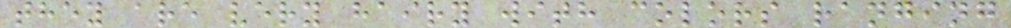they are very hairy with colors ranging
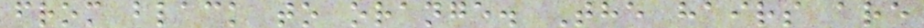from black to orange. The hairs are
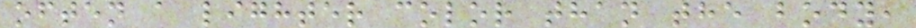often a lighter color than the body,
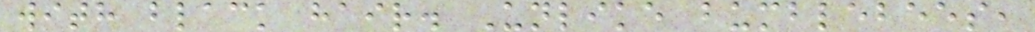with black hair. Unlike bumblebees,
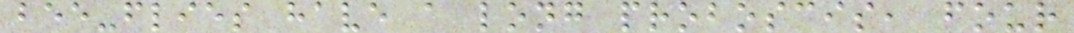bee-flies have a long proboscis, four
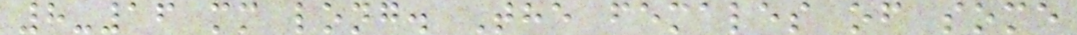8-16 mm long. The females of some
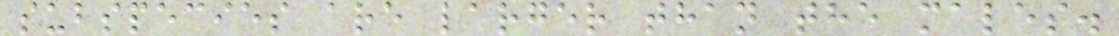subspecies are larger than the males.
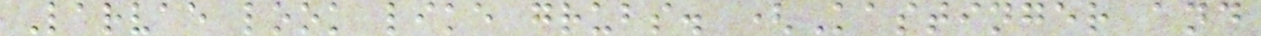Larvae look like grubs. (Kastinger and
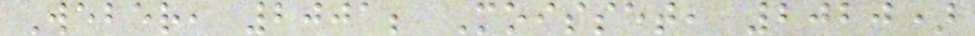Weber, 2001; Moisset, 2020)
